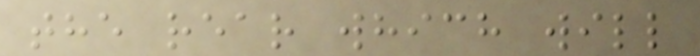the rear which will
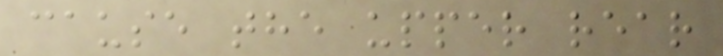cause the upper rear
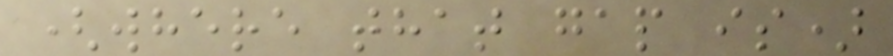(where that gap is)
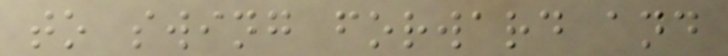to swing forward and
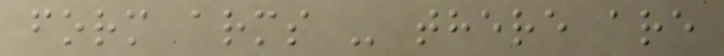form arms - there are
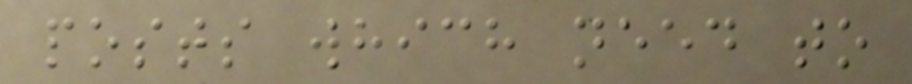posts which need to
